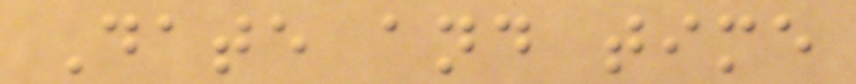Date and time
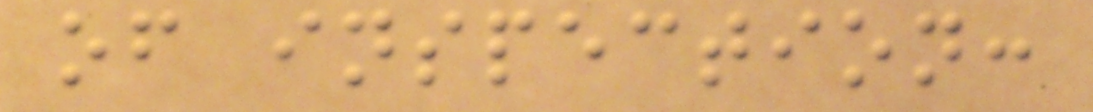of inspection:
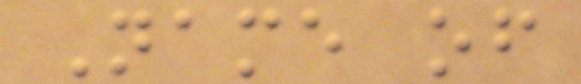Name of
